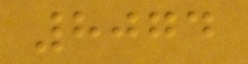8074
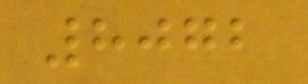8072
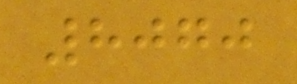8070
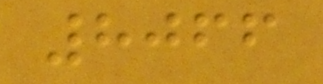8066
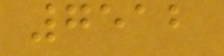7512
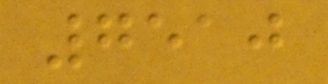7510
